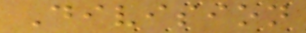Division
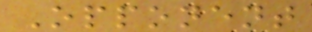Opponent
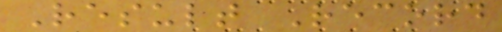Result Record
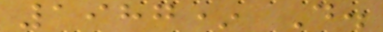1987* D.
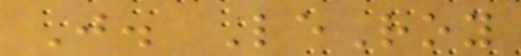J. LeRoy
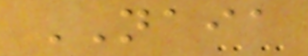NAIA
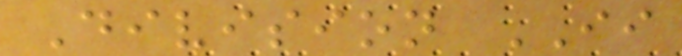Division II
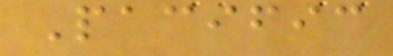Pacific
